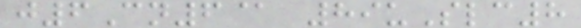j6Cn6@ 89uSlc8
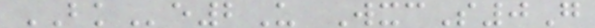BKe2U WxcS0G
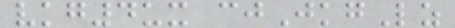vkg4ux cjJkgLz
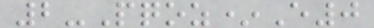2-Pqoz*E0
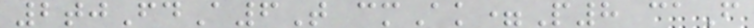2tjFdA6T cmAk=P8 caF
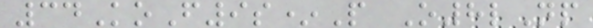34KoF9s*P O8lNp
